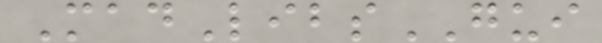MadLibsGUI
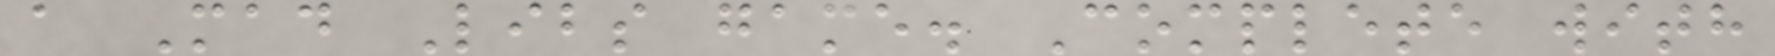a Mad Libs game. Complete with
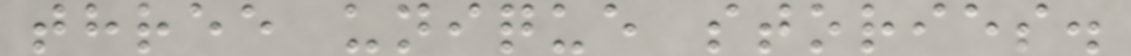three unique stories.
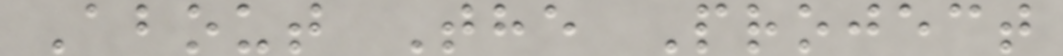About The Project
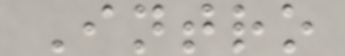Intro
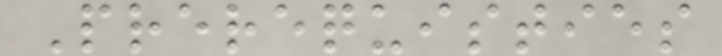Prerequisties
